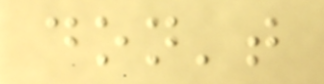don't
